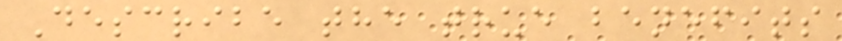Describe the true benefits
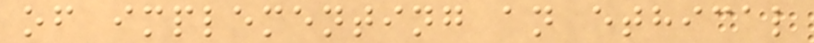of implementing an ethical
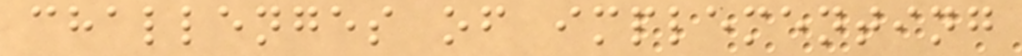challenges of implementing
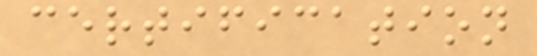certification
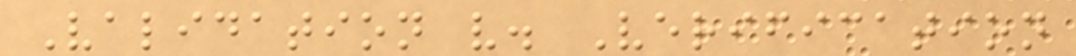Validation v. Verification
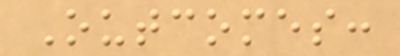Outcomes:
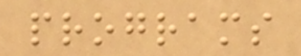programs
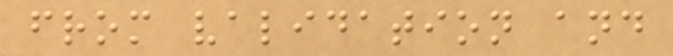from validation and
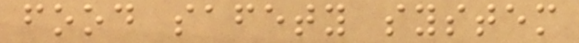food safety system
